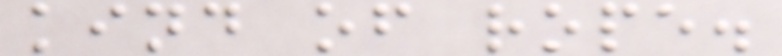kind of rope.
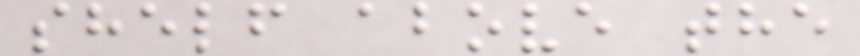shelf above the
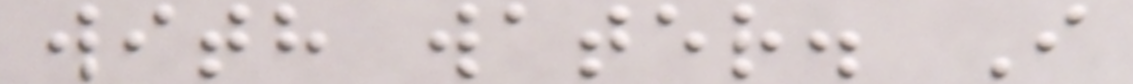with water. I
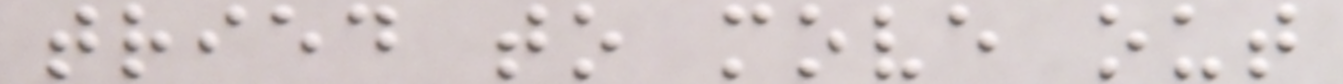tried to move out
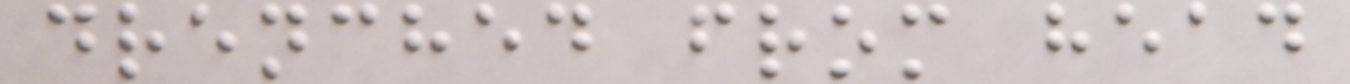drenched from head
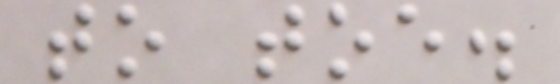to toe.
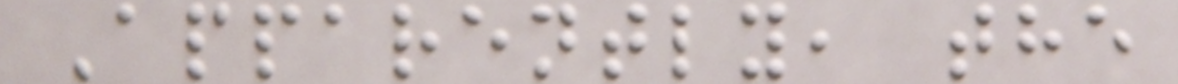Apparently, the
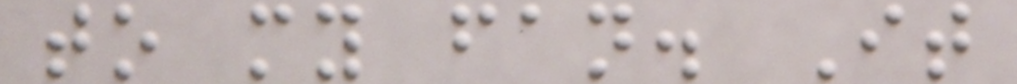to my fan. It
